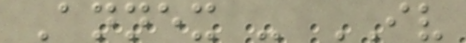Annex - IV
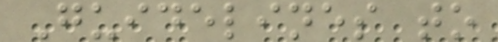Guidelines to
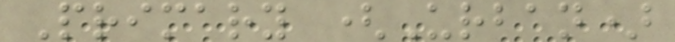Primary (Urban)
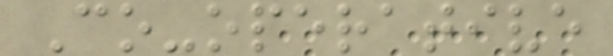Co-operative
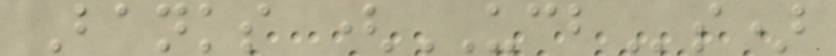Banks (UCBs)
